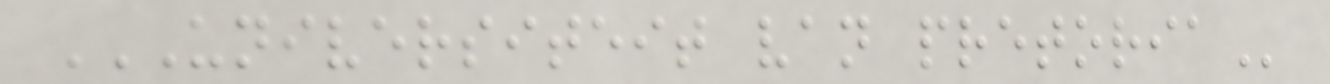UNIVERSITEIT VAN PRETORIA
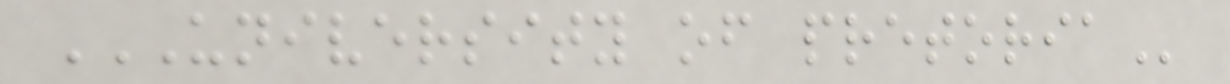UNIVERSITY OF PRETORIA
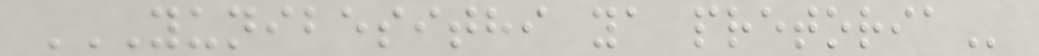YUNIBESITHI YA PRETORIA
